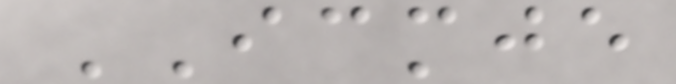ICMJE
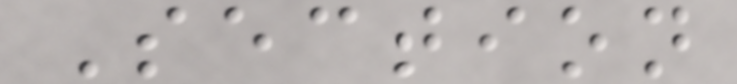Section
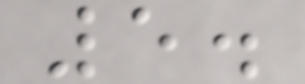5.
